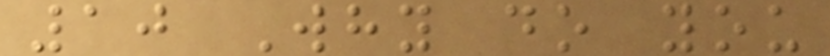10 Why do you
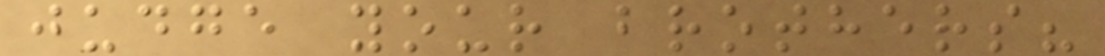judge your brothers?
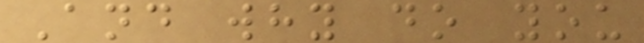And why do you
